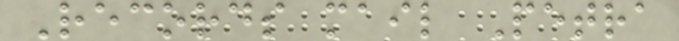Records mail Petra
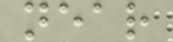near
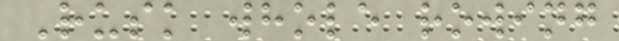Rusk whole rowing
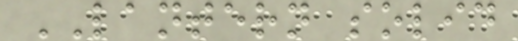LANTERN solid
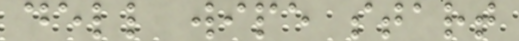dell wipe start
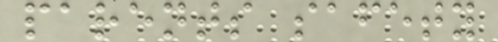parents safety
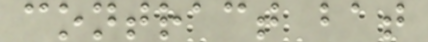contract bat
